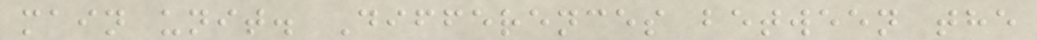main unit. Differences between the
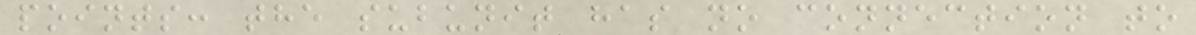points: the subunit has no connection to
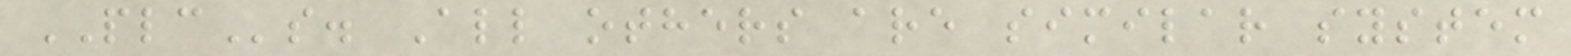PLCs. All others are similar system
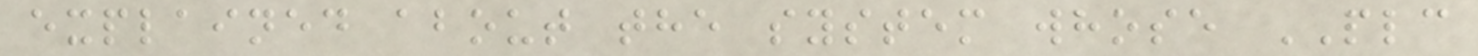explained about the system whose PLC
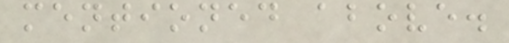mentioned above.
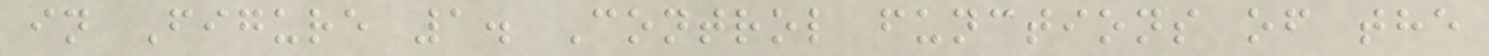in Figure 1. Control functions of the
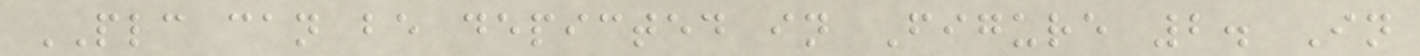PLC can be depicted in Figure 2. In
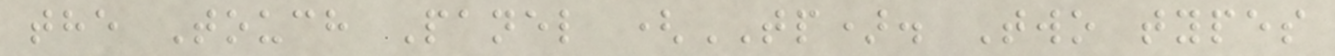the Touch Panel (TP). Two types
